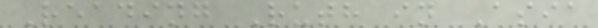Reading Ruth in Asia
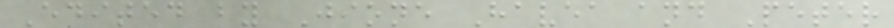Edited by Jione Havea and Peter
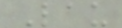Lau
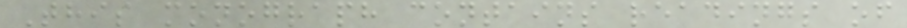This monograph contains readings of
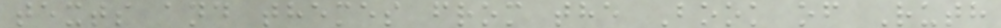texts and themes from the Book of Ruth
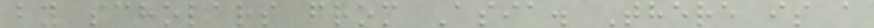by scholars from Asia. There is a
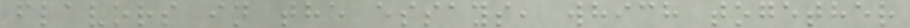flavors in the essays, which together
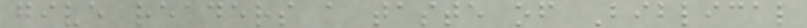give readers a taste of Biblical
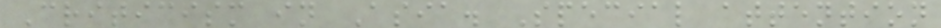Criticism in Asia. Special attention
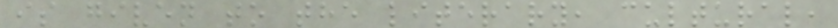is given to the literary, cultural,
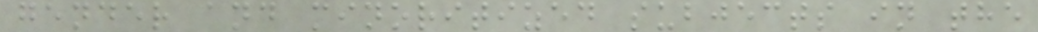gender and minoritized subjects in the
